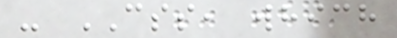- CSS, which
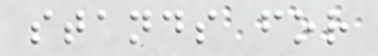stands for
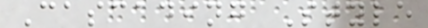Cascading Style
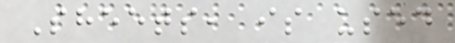Sheets, is used
